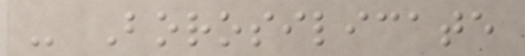- Borosilicate
